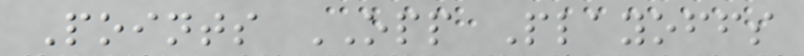Points OPP Playoffs
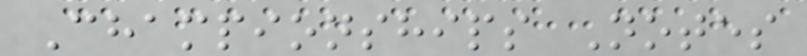Championships Notes
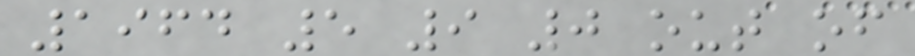1964 5 9 0 out of
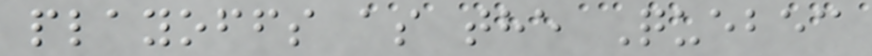playoffs as the Quebec
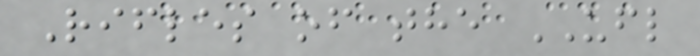Rifles of the UFL
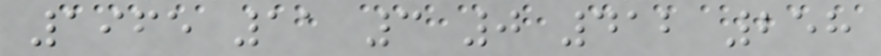1965 11 3 0 412 258
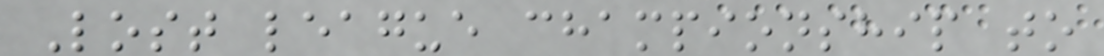Lost league championship to
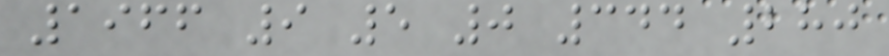1966 9 5 0 344 280
